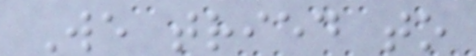We tried to
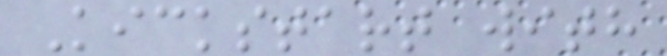Kickstart with
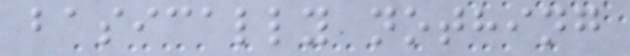basically nothing
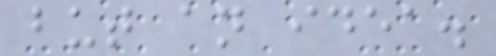but an idea.
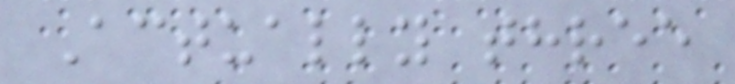Actually three
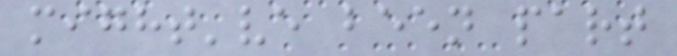might've been part
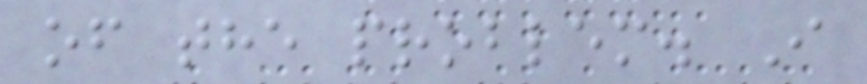of the problem. I
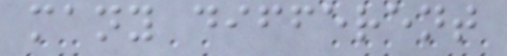many different
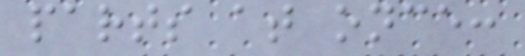parts at once:
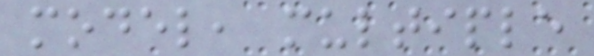model, multiple
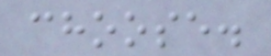choose.
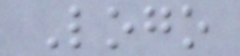Logo
